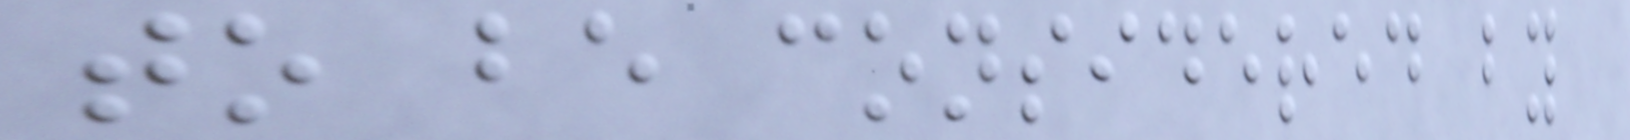to be considered by
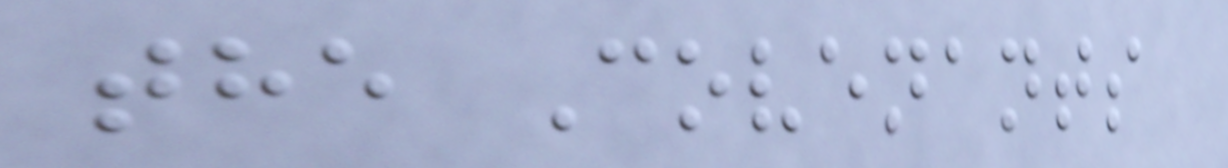the Covenants
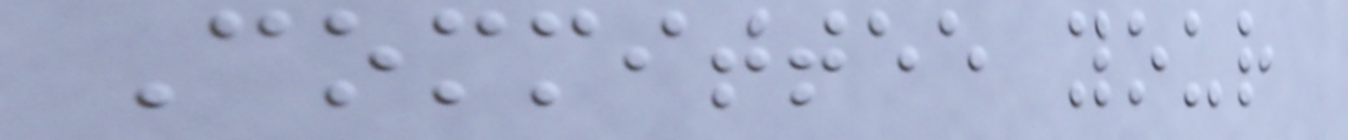Committee your
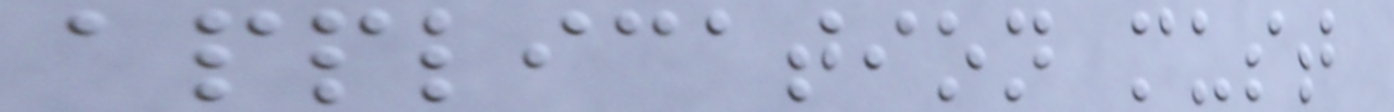application must
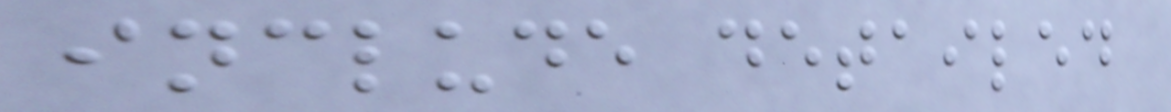include detailed
